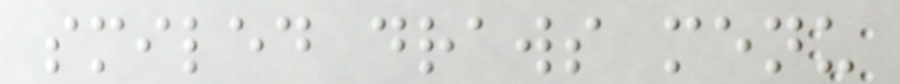smiled draws menu
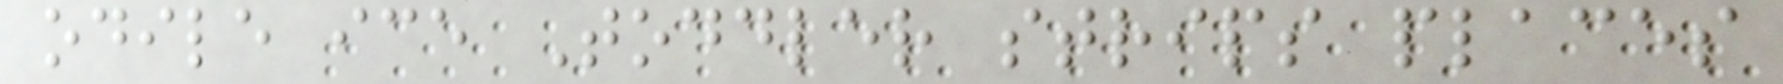odile ice Toddler strips places
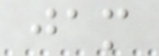jam
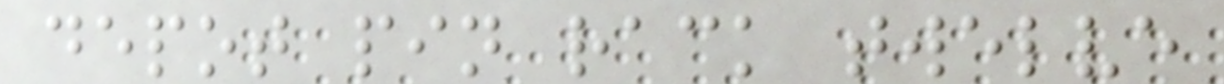depot pin rack twelve
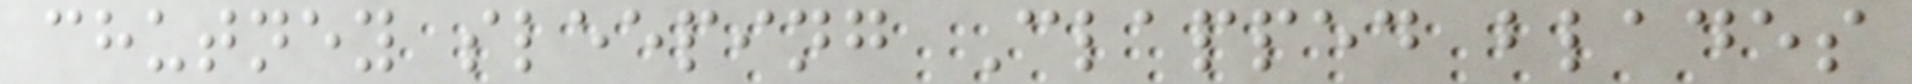chutney sleeping Clapped blades
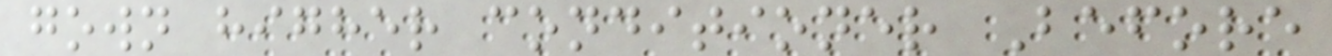gown higher conditioner Before
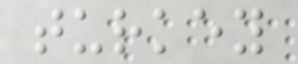turkey
